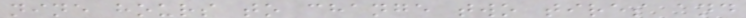nine hours to change two tires and
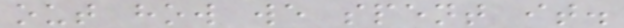out how we spent it.
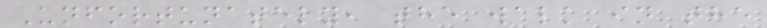Unfortunately, the walk in the
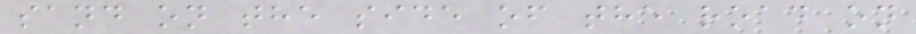sand on the side of the road on
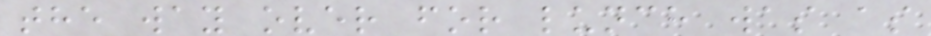the way over for lunch was as
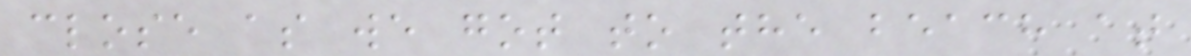close as we got to the beach at
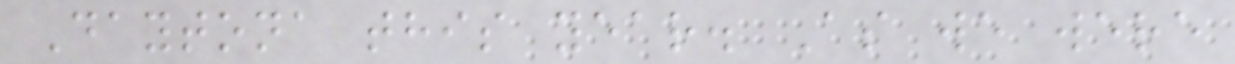Daytona this year. As we were
